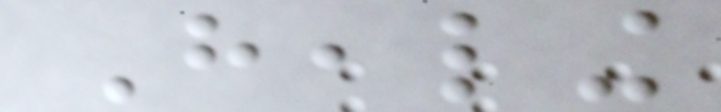Healing
